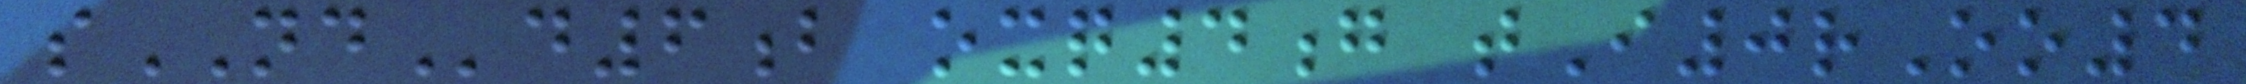sNDd6b oxq4g tI0rOo4
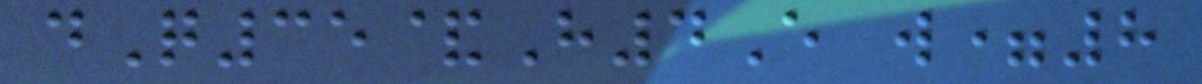dQ35&H4E w=8
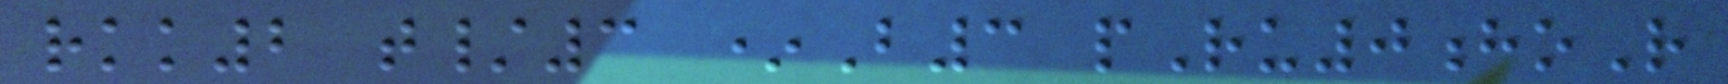rkk2 t/3 *B3 pRu0hoR
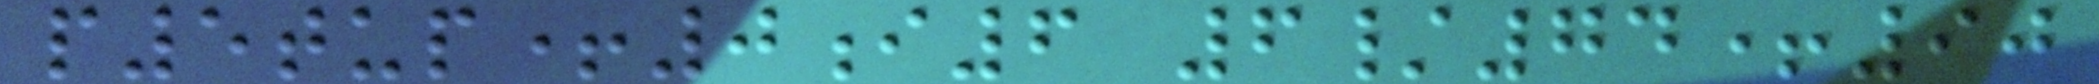p5tup+0i6 6/74+90
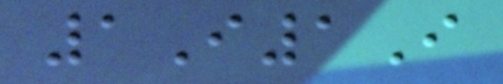1I1I
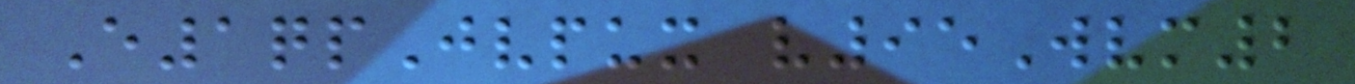E1qpJvpux v95Wvm2
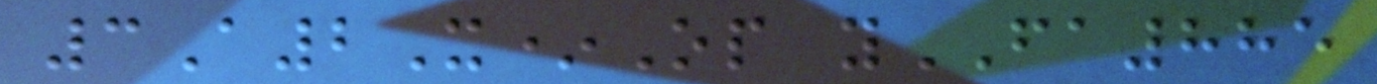3A2X*Op yFA885
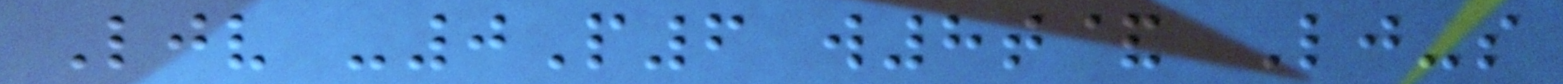Ljv -0P6 w8t& Lj-s
